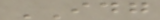IDG
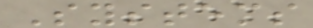Systems
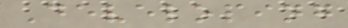Developing
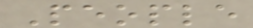People
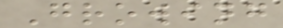Growing
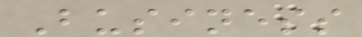Business
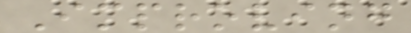Improving
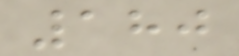180
